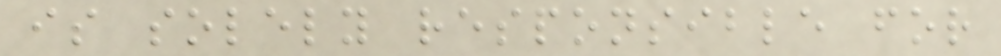is solely responsible for
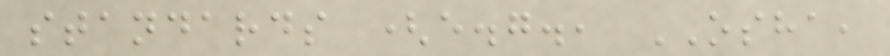standards (e.g., OSHA,
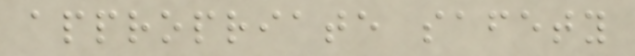appropriate safety
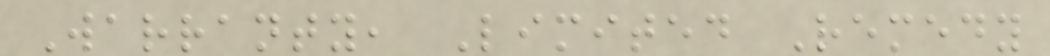Warranty, Limited Remedy
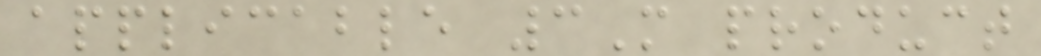applicable 3M product
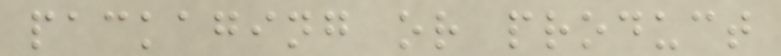packaging or product
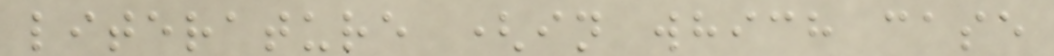literature (in which case
